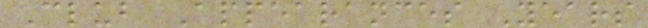Club Appearances Years
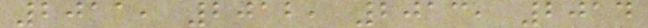2011, 2012, 2013, 2014
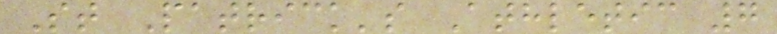St Patrick's Athletic 7
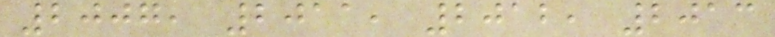2007, 2011, 2012, 2013
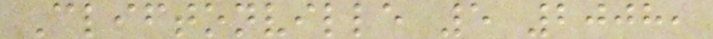Cliftonville 5 2008,
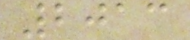2013
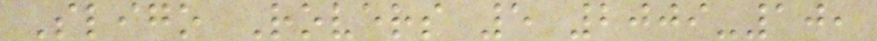Sligo Rovers 5 2009-10,
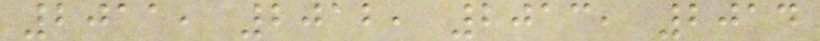2011, 2012, 2013, 2014
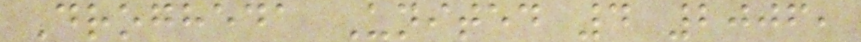Drogheda United 4 2006,
